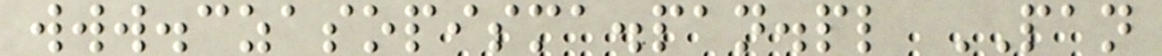www.czasopisma.pan.pl PAN
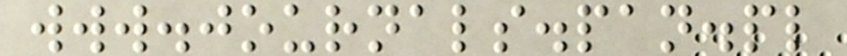www.journals.pan.pl
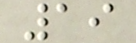19
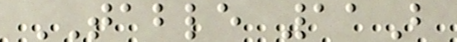TABLE 11B
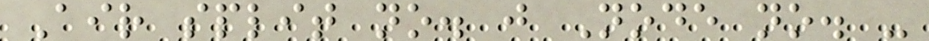Air split no. j Node no. -
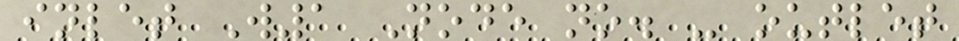inlet W1 Node no. - outlet
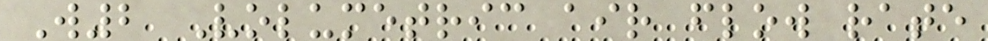W2 Volumetric air flow rate
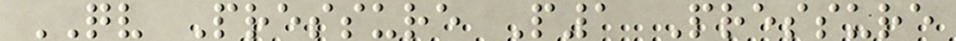QV Pressure P1 Pressure
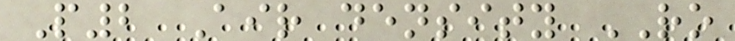P2 Air density RO
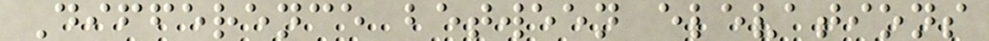Difference between elevations
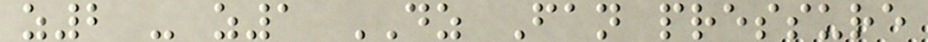z2 - z1 DZ Fan pressure
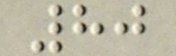80
